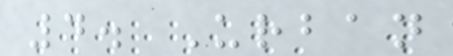4. Urban
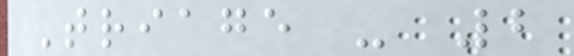Triage - 2
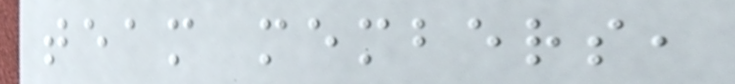team members,
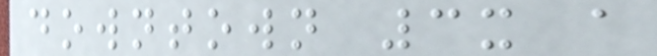downtown 3x a
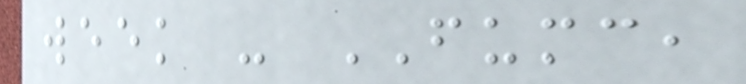week - FUMC,
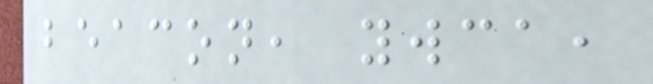beacon, ywca,
